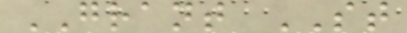GRANT ST
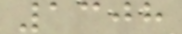1308
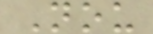Nou
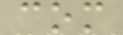com
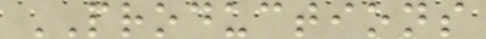PRODUCTIONS
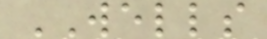WELLS
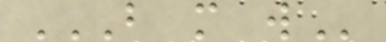B M W
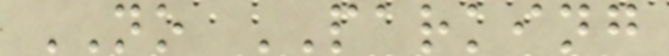NO PARKING
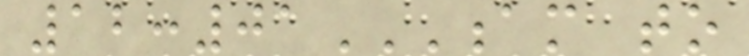12:01AM TO
